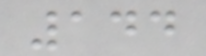144
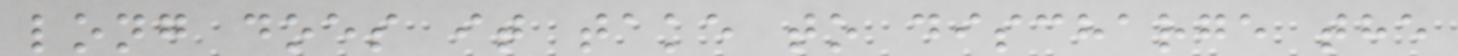long does it take to discharge the
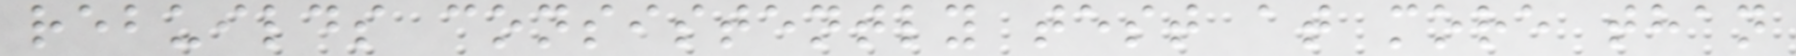rebuilds consistently test at more than
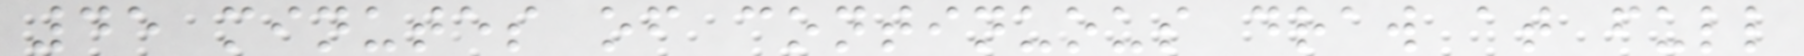45 minutes of continuous draw at full
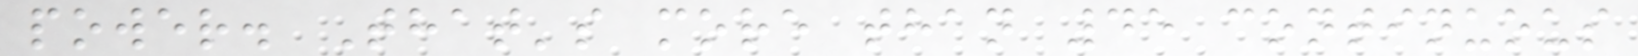power. That's more than 45 continuous
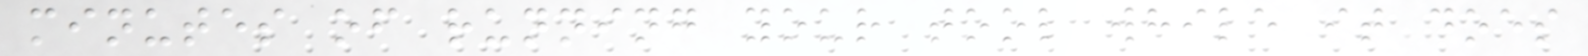minutes of running your tool while it does
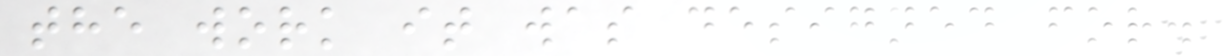the work it was designed for.
